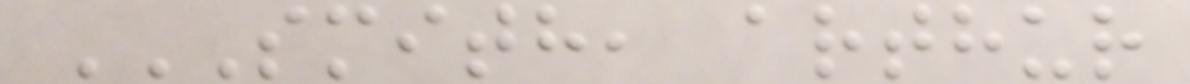SMITH, ARTHUR
